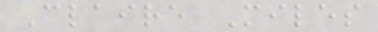Claire Miles
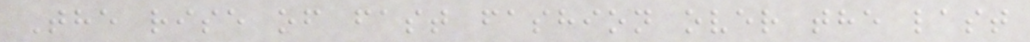The rise of fast fashion over the last
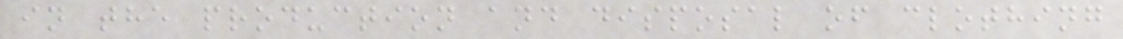in the production and disposal of clothing
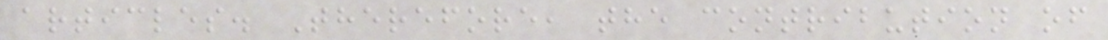articles. Therefore, the contribution of
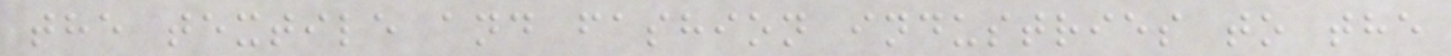the textile and fashion industries to the
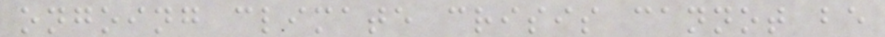ongoing climate crisis cannot be
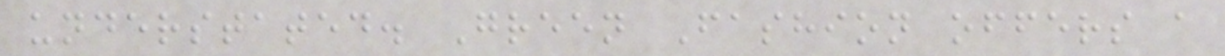understated. Green Fashion offers a
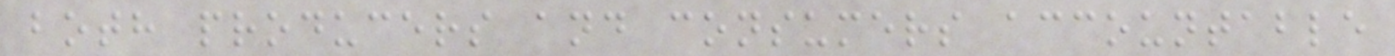both producers and consumers accountable
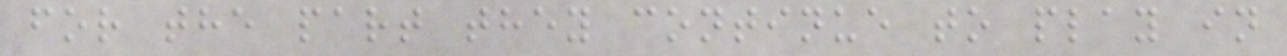for the part they continue to play in
